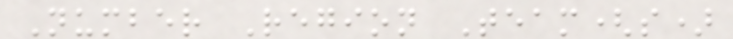Number Region Team(s)
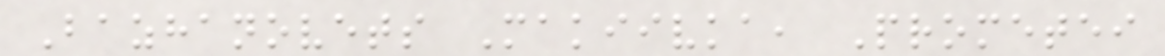Bazhanovets Makiivka, Prometei
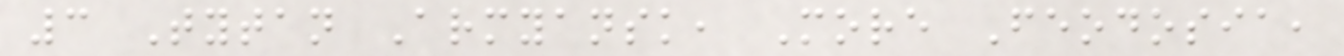3 Tytan Armyansk, More Feodosia,
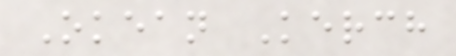Okean Kerch
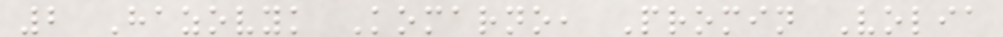2 Hazovyk Komarno, Promin Volia
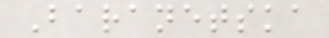Baranetska
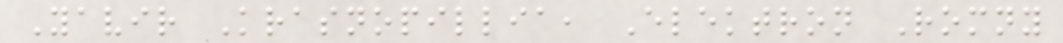Yavir Krasnopillia, Elektron Romny
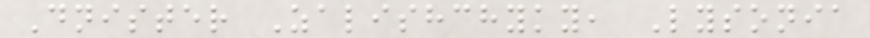Dnister Zalishchyky, Lysonia
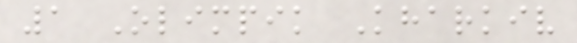1 Olimpik Kharkiv
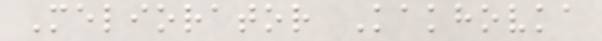Meliorator Kakhovka
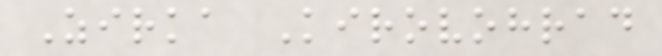Zirka Kirovohrad
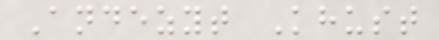Andezyt Khust
